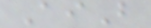AiB
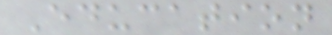Education
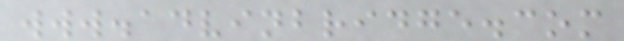www.advinbridge.com
